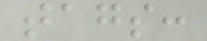tags:
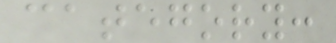category:
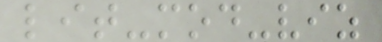lit-mod-viz
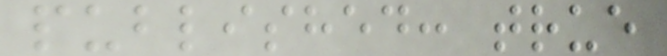published: true
